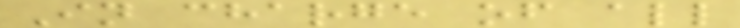In charge of all
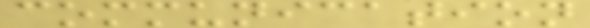communication
